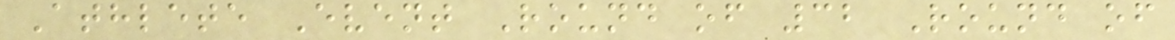Athlete Event Round of 32 Round of
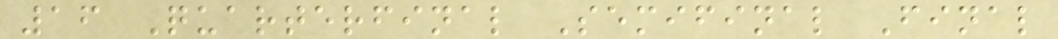16 Quarterfinal Semifinal Final
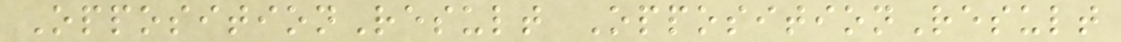OppositionResult OppositionResult
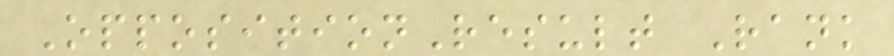OppositionResult Rank
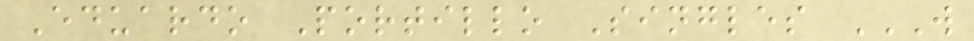Eduardo Portillo Singles W
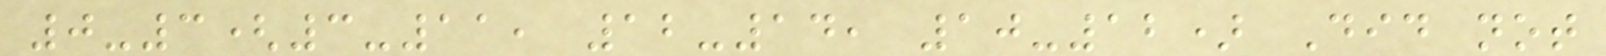0-3(3-11, 12-14, 10-12) Did not
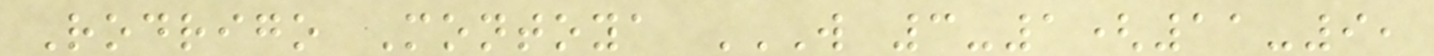Rodrigo Montoya W 3-1(11-9,
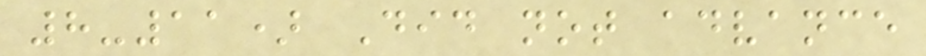8-11) Did not advance
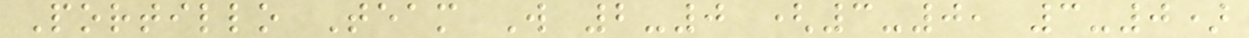Portillo Team W 2-0 (3-0, 3-0)
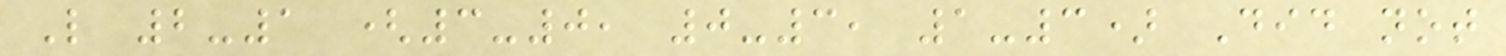L 2-1 (3-0, 0-3, 1-3) Did not
